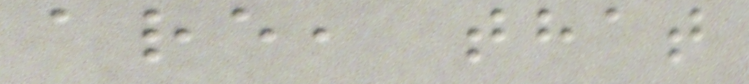are, that
